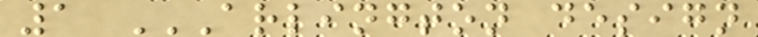1 ARLINGTON DESIGN
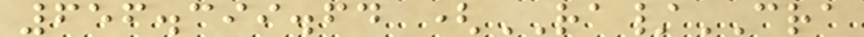656.399.64 (RA/CRA
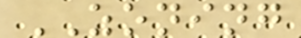ZONING
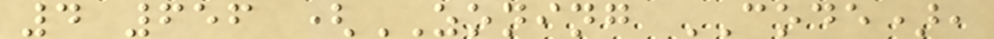4 656 (ZONING CODE),
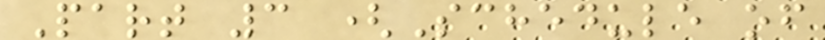Part 3 (Schedule of
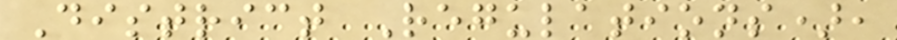District Regulations),
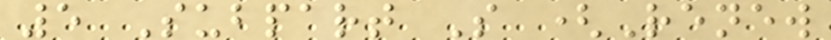5 Subpart S (Renew
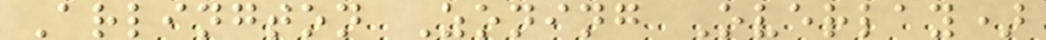Arlington Zoning Overlay)
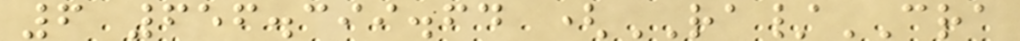6 656.399.64 (RA/CRA
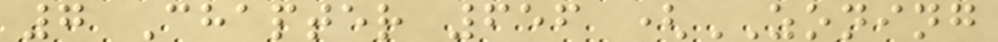7 Chapter 656 (ZONING
